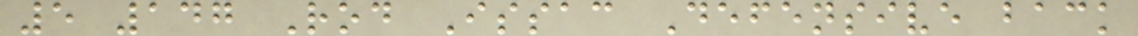5 147 Rod Issac Defensive back
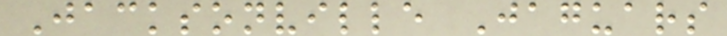Jacksonville Jaguars
